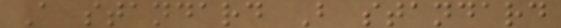A standard B standard
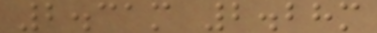2.31m 2.28m
